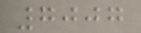7007
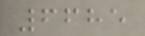6685
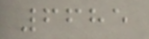6685
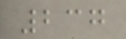237
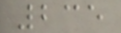235
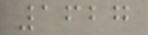1627
